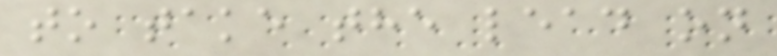to take the lead on
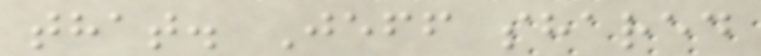that. Jeff shared
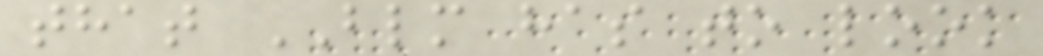that BLM has to look
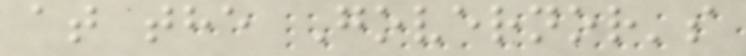at the Governor's
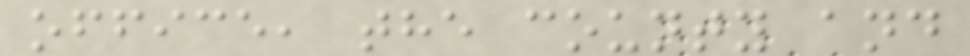office, the county and
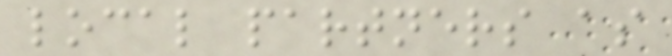local partners as
